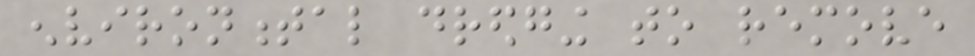environmental dredging to remove
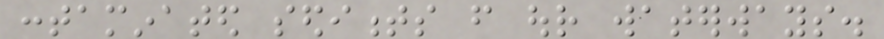contaminated sediments from our waterways.
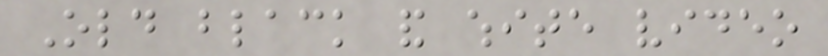Old black and white video
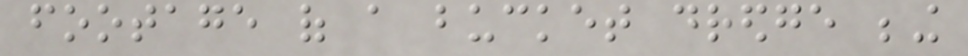footage of a bucket dredge being
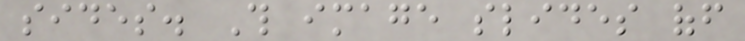sides. This image slides off
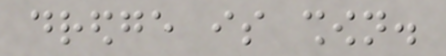dredge is shown.
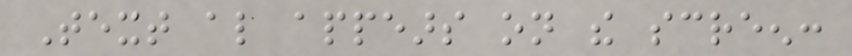Text also appears on the screen:
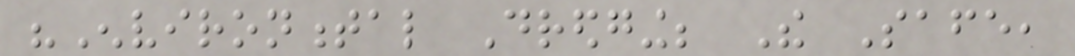"Environmental Dredging; The Safe,
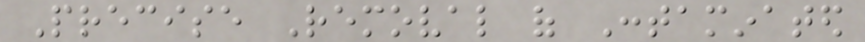Precise Removal of Contaminated
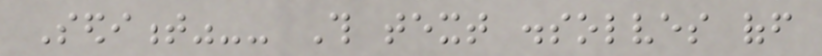Sediment"-- This text dissolves off
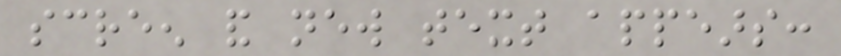screen and new text appears:
